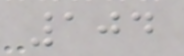104
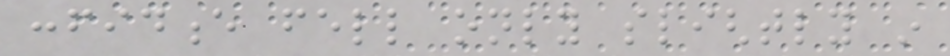confidence fell only slightly in
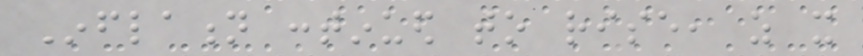Inflation continued to rise, as it
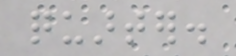quarter.
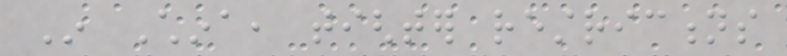In China, tighter restrictions
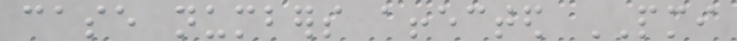case numbers affected PMI
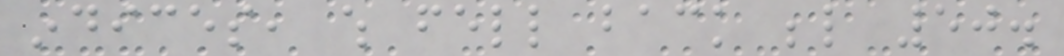indices, which fell back below 50.
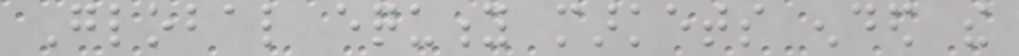Global equity markets ended the
